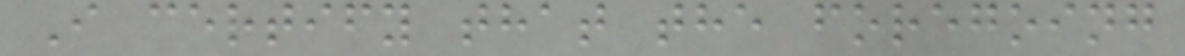I certify that the foregoing
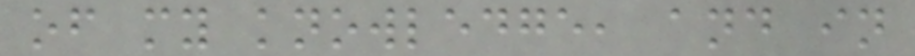of my knowledge, and in
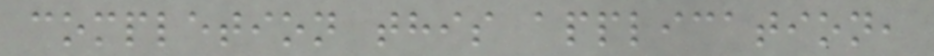completion this application,
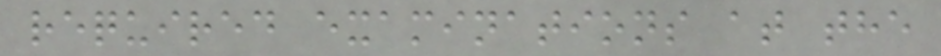required examinations at the
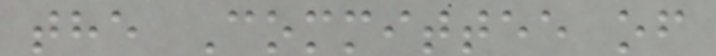the Committee of
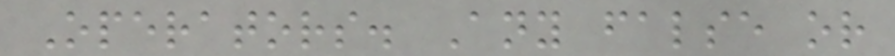Operators. Any false or
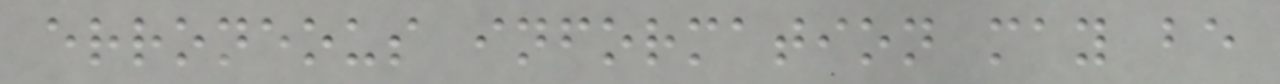erroneous information may be
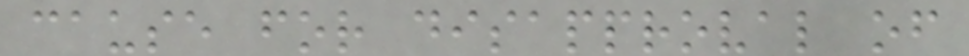cause for disapproval of
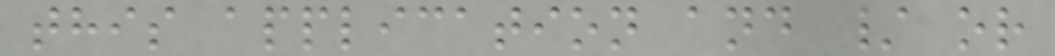this application and / or
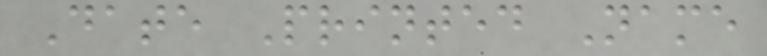Date Printed Name
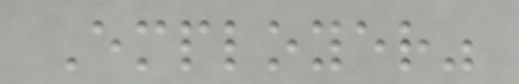Employer"
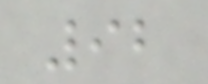92
